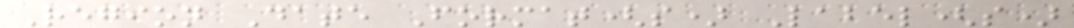Region Date Format(s) Label(s)
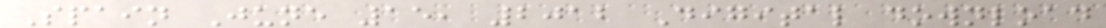Spain June 15, 2012 Digital download
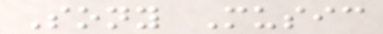Sony Music
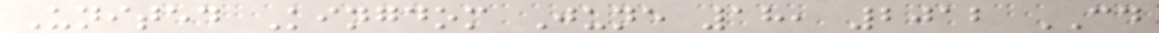United Kingdom June 18, 2012 CD
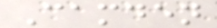Camden
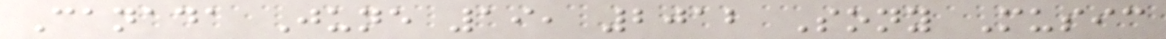Canada June 19, 2012 Sony Music
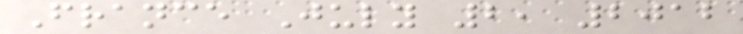France July 2, 2012
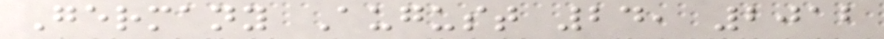Germany August 24, 2012
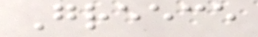Greece
